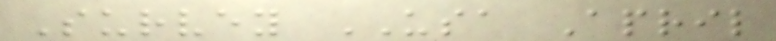Survey USA April
